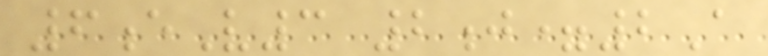6eV3 2j=2A
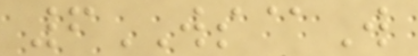6WS@W
